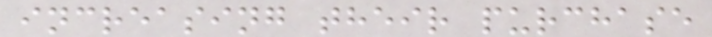increasing their purchase
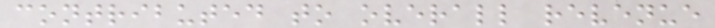contributed to overall revenue
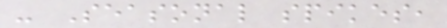- Seasonal spikes,
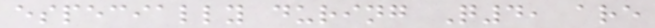especially during Q4, are
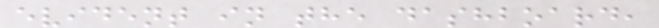evident in the dashboard,
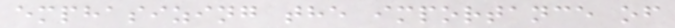emphasizing the importance of
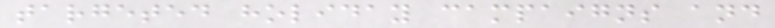targeted holiday campaigns and
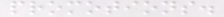promotions.
